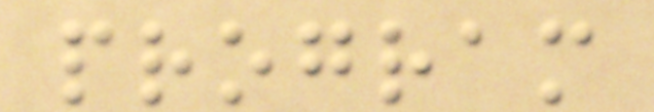program
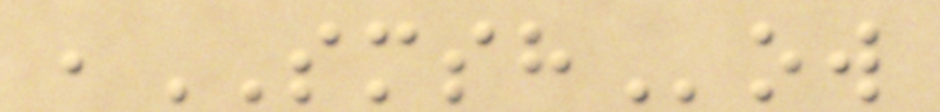,SMSHow
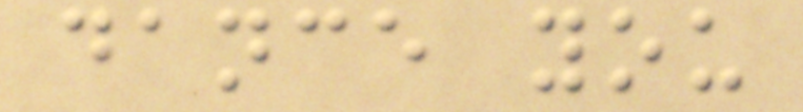dance you
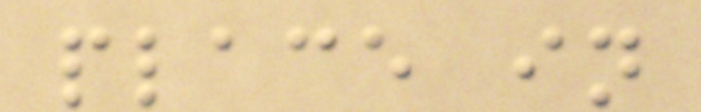place in
